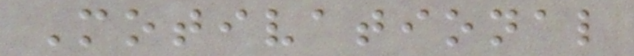Motivational
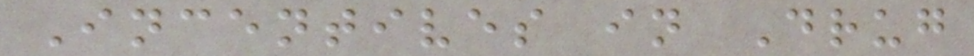Incentives in Drug
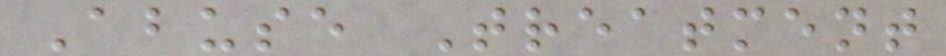Abuse Treatment
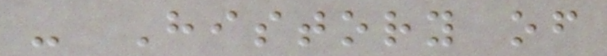- History of
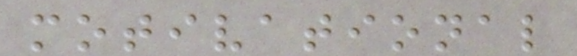motivational
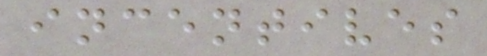incentives
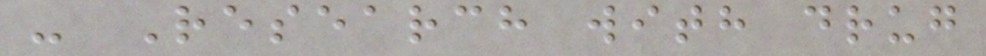- Research with drug
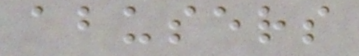abusers
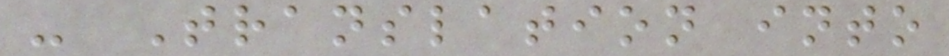- Translation into
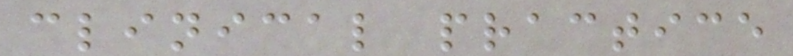clinical practice
